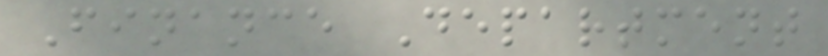Finance Department
